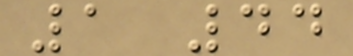1 44
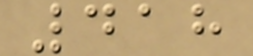418
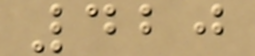420
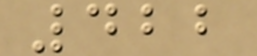422
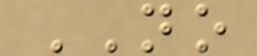NO
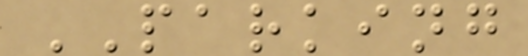PARKING
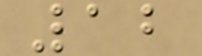12
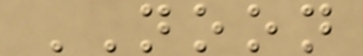NOON
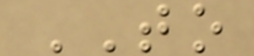TO
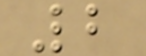2
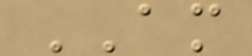AM
